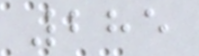285
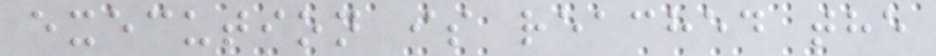execution is reached the
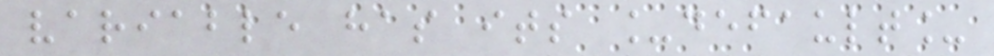variable has its _default_
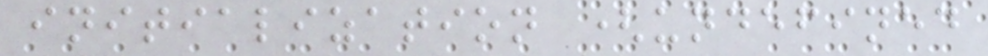initialization (undefined
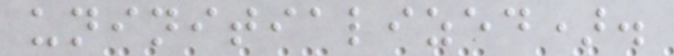uninitialized).
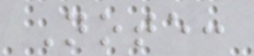Note:
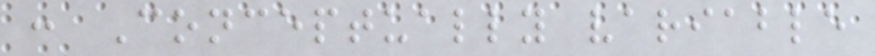: Conceptually variable
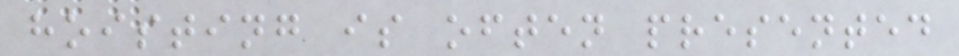hoisting is often presented
